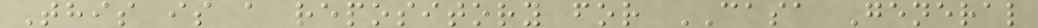This is a repository for CASA General
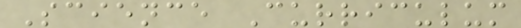Science Curriculum
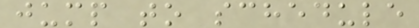jump to schedule
